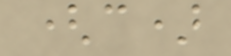(c)
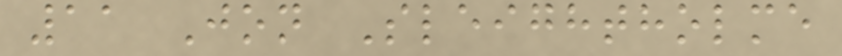11 Jon Sleightholme
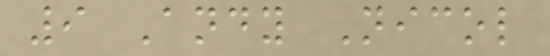9 Andy Nicol
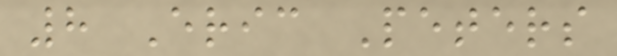8 Eric Peters
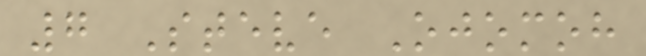7 Steve Ojomoh
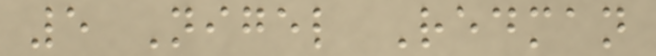5 Nigel Redman
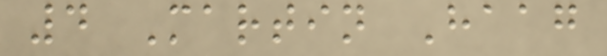4 Martin Haag
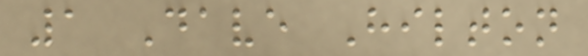1 Dave Hilton
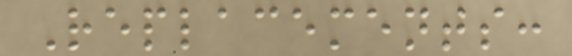Replacements:
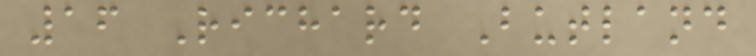16 Richard Butland
